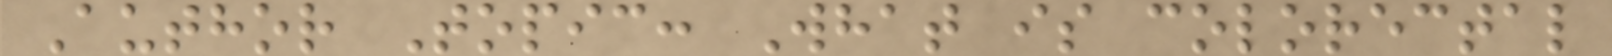Author Topic: What is colorectal
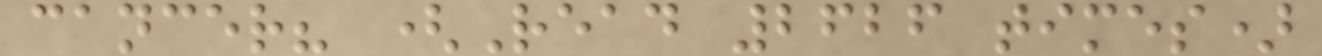cancer? (Read 2626 times)
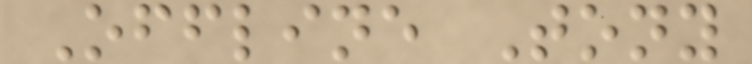Offline Tony
